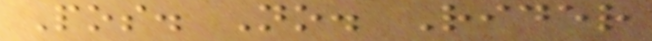Pos. No. Rider
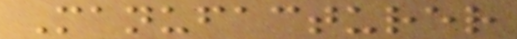Manufacturer
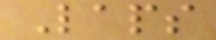Laps
